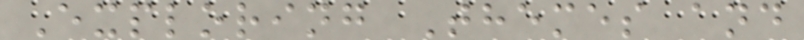Exploring Themes and
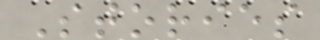Stories
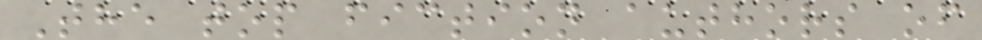The top fiction authors of
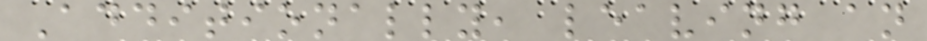Additionally, leaving an
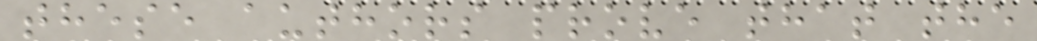these authors prove that the
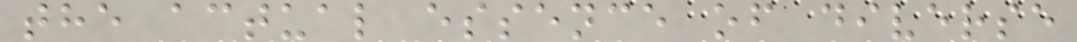the actual essence of diverse
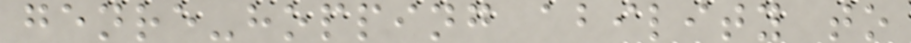genre-hopping ability to
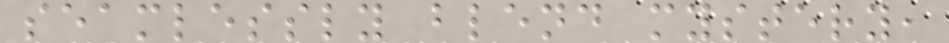seamlessly blend mystery,
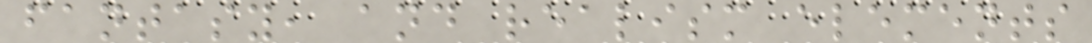fantasy, and realism elements
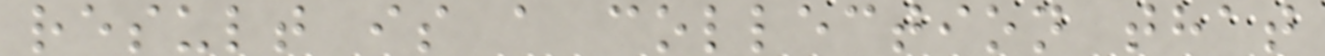result is a collection that
